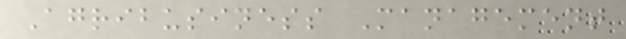Agribusiness Management
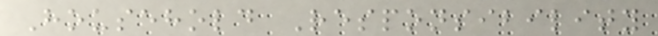Household Responsibility
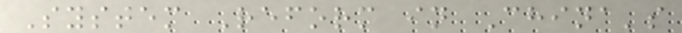System Reform in China's
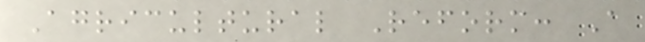Agricultural Reform: A
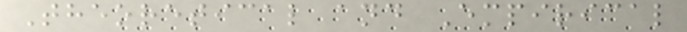Theoretical and Empirical
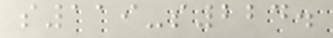s119-s224.
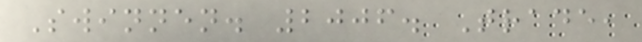Swinnen. 2006. Trade,
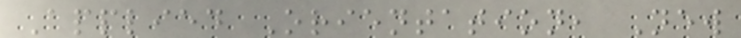Applied Orientation, New
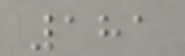181
